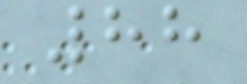88
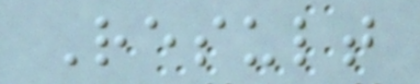Result
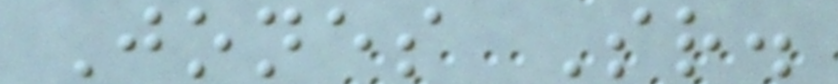Jones Sr.
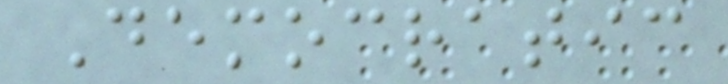Democratic
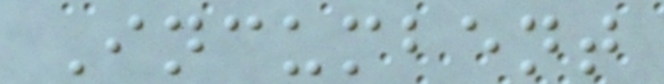Incumbent
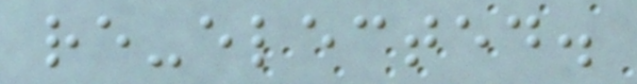re-elected.
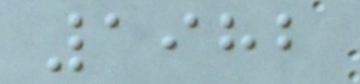1982
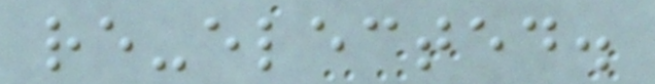re-elected.
